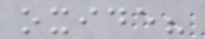oxide?
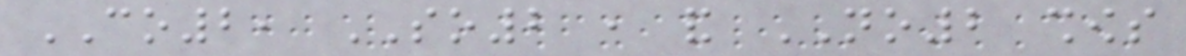CO2, SO2 , and NO2 shows
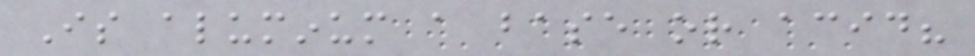Is aluminum a base or acid?
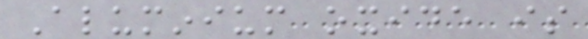Aluminium oxide is
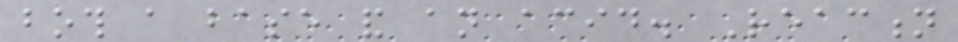both a base and an acid. Reaction
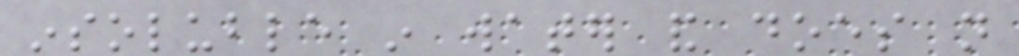insoluble in water and does not
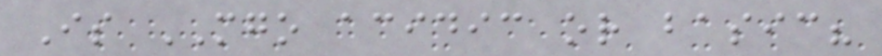Is MGO acidic or basic?
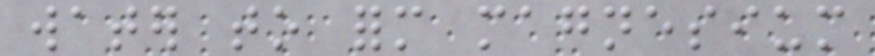water to form magnesium
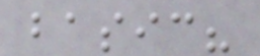basic?
